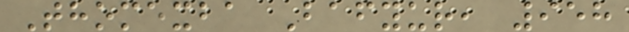Thomexba Bafyur, 958
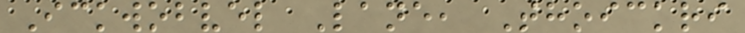Ickwobvel Lane, Thoickri
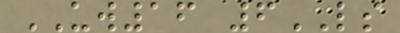UW16 6LS
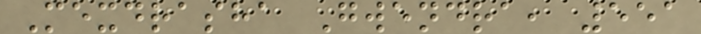Mexdrasha Gwendra, 551
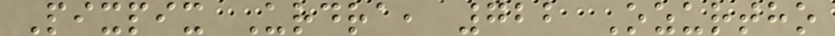Pixpix Urdra, 722 Ozurtho
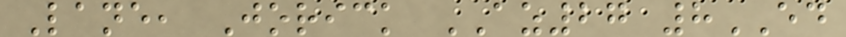Lane, Jorick AZ27 8ED
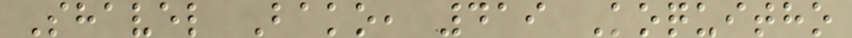Shavel Bako, 419 Koquitho
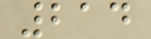214
